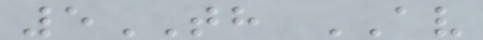5TH AV
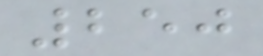250
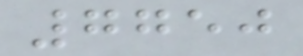7750
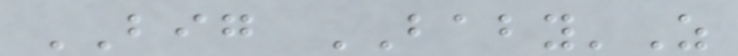BIG BABY'Z
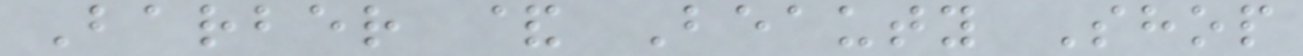Barber & Beauty Shop
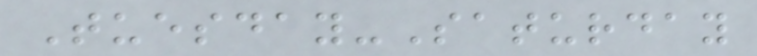Tuesday-Saturday
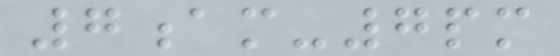7am-7pm
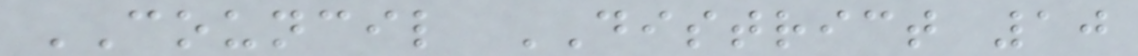COUNCIL DISTRICT 10
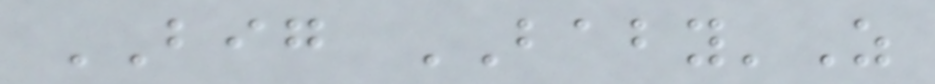BIG BABY'Z
